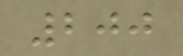200
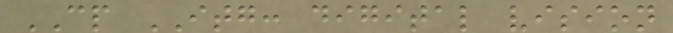CP ITG: digital vision
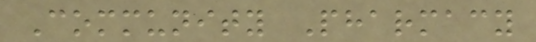Community Pharmacy
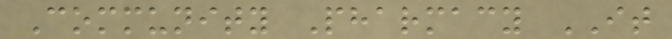Community Pharmacy IT
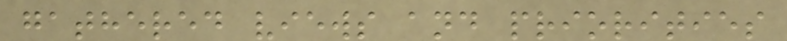gathered views and priorities
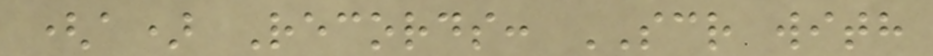(a) Records: SCR with
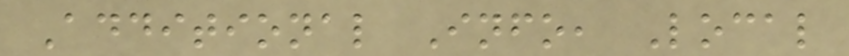Additional Info, Local
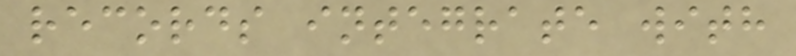records integrate with
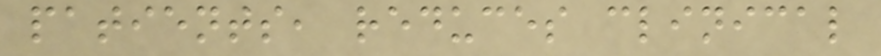patients, reduces clinical
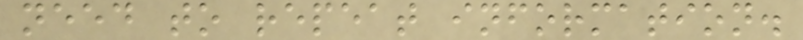need to repeat information.
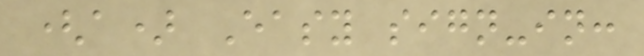(a) Easy sign-in:
